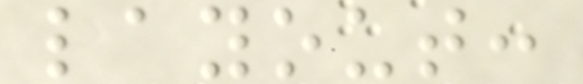layout:
